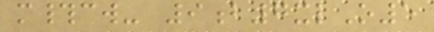m#cw- 9b7xlO5
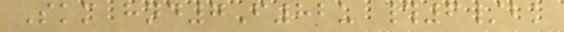Skm hnd7F82u #6/bk
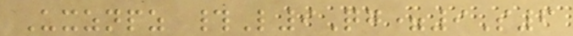Uxznpz #L9Qg=9S6
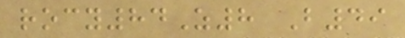rocy84Z8 B49
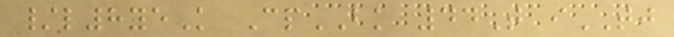/l8yeK CpBK 44T iTJ
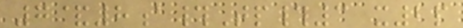7&8a#Tp#3 x2p
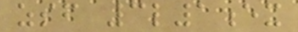zsf 3l1ex
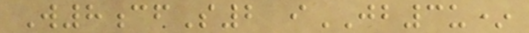W8cfS2 iJB3u*
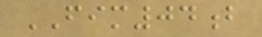FIM04b
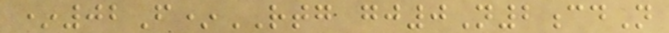*02F*RTG gj0N2cdN
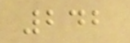242
